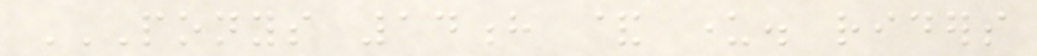PONYS 14H & UNDER. RIDERS
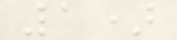1)
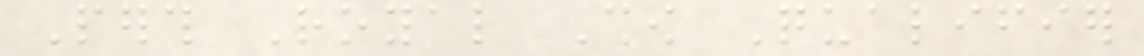Perth Royal Show Qualifier
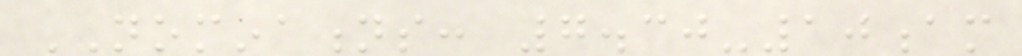NOMINATIONS: 7.30-10am
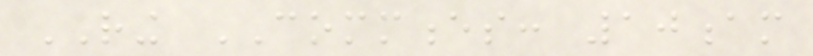RING COMMENCES: 10am
